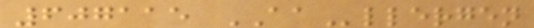607115 AAllergen
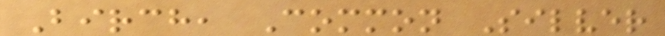Birch, Common Silver
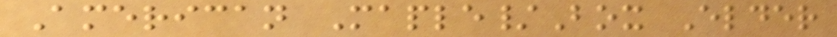American Maple/Box Elder
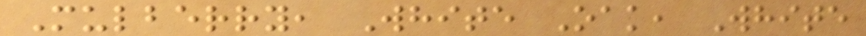Mulberry, White Oak, White
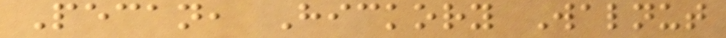Pecan, Hickory Walnut
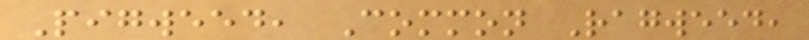Pigweed, Common Ragweed,
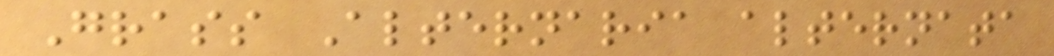Grass Alternaria alternata
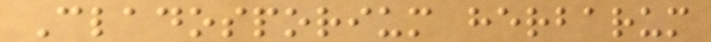Cladosporium herbarum
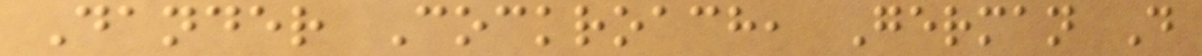Dander Cockroach, German D
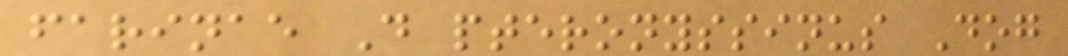farinae D pteronyssinus Dog
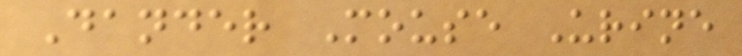Dander Mouse Urine
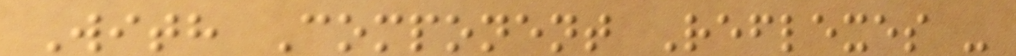With Component Reflexes -
